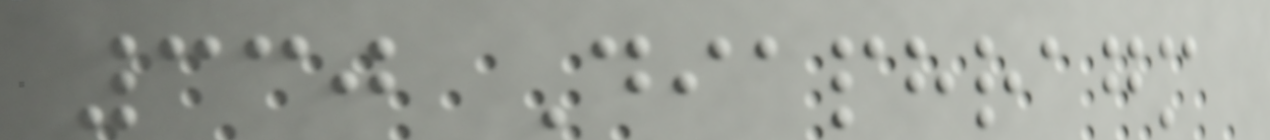330 Diaphragm
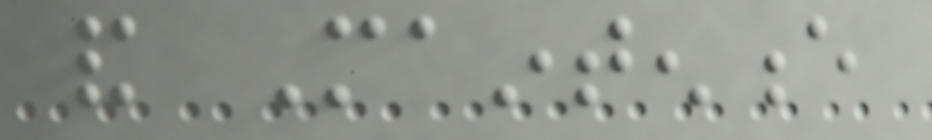and Maintenence
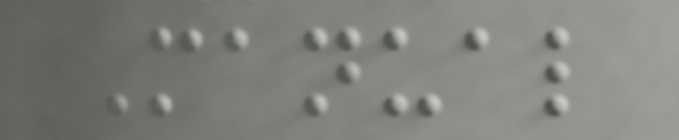Manual
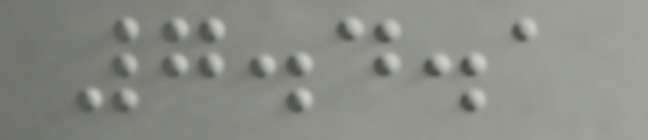7.4.1
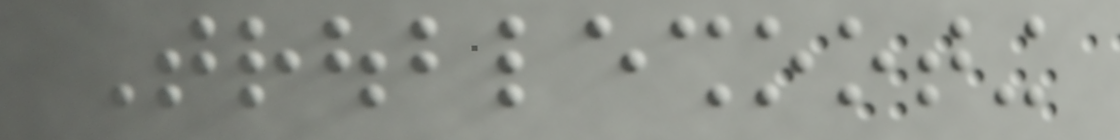Troubleshooting
